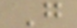G
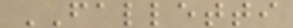FALLETTI
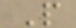P
